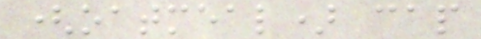(oatmeal) cap
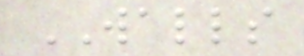WALLS
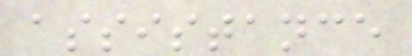assistance
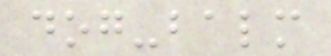dog-balm
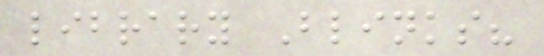library Blinks?
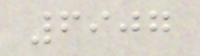6907
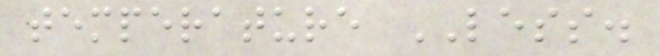temperature LESS.
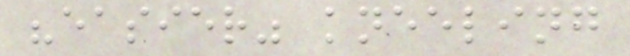"easier" kneeling
